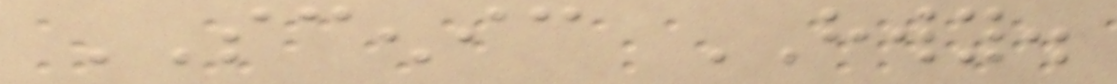SCENIC HWY.
